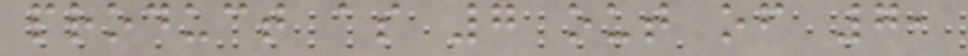product as 7 out of 7,
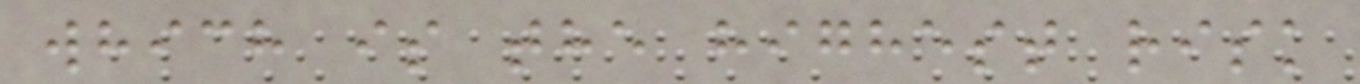which is the highest risk
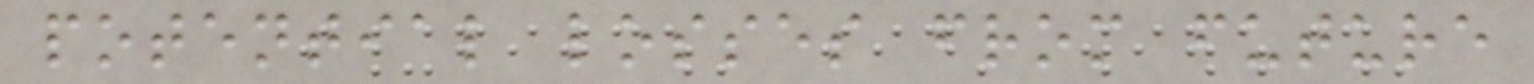potential losses from future
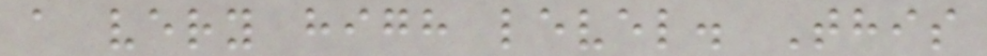a very high level. This
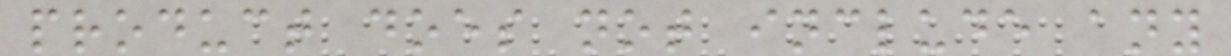product does not include any
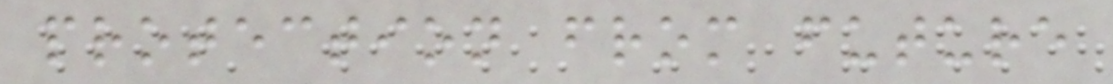protection from future
